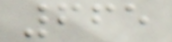665
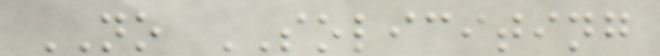NO SOLICITING
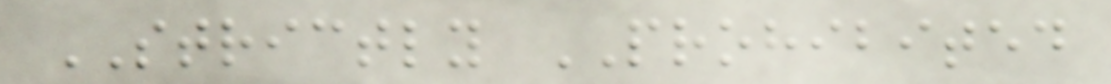STRICTLY PROHIBITED
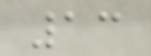13
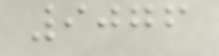9076
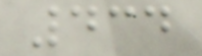434
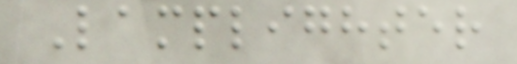Lamplighter
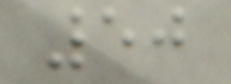50
